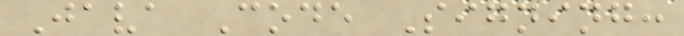Java Code Signing:
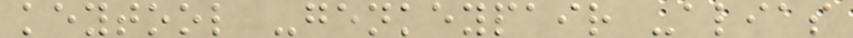keytool -genkeypair -alias
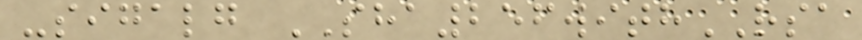-sigalg SHA256withRSA
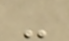-
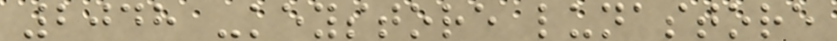2048 -keystore lunastore
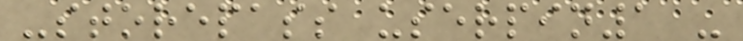-storepass userpin1 -
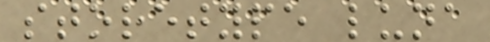storetype luna
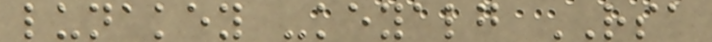lunakey -keyalg RSA
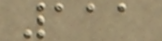111
